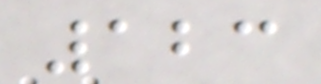123
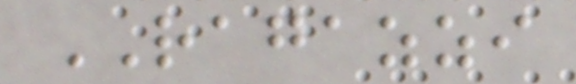RAGAZZI
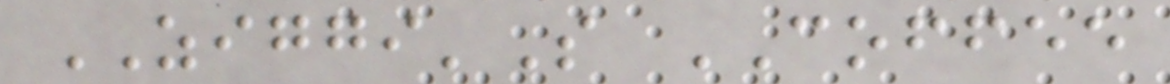ZIGGI'S COFFEE
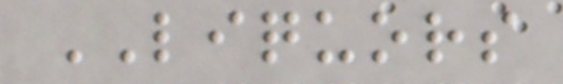LIQUORS
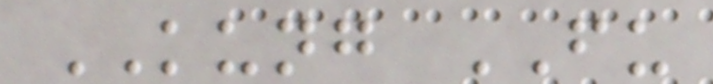KUNG FU
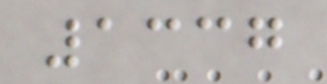1337
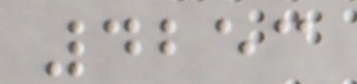4253
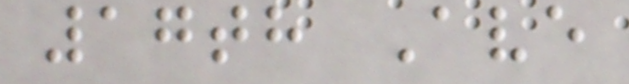17th Ave
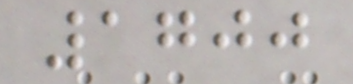1700
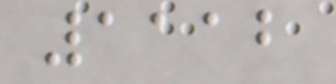1112
